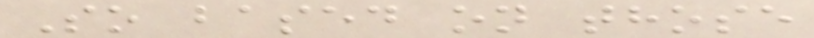So based on those
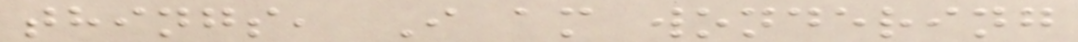things, I am wondering
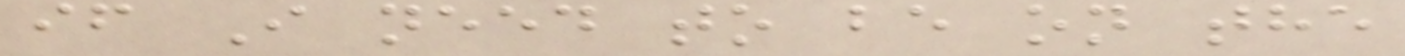if I need to be on the
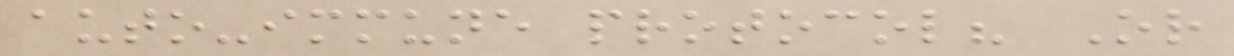auto-immune protocol? Or
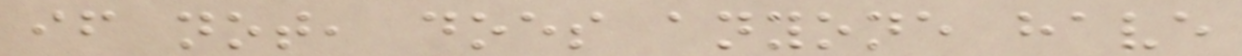if not, does anyone have
